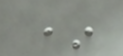*
